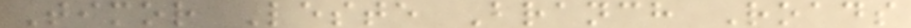Timor Leste Branch Roads
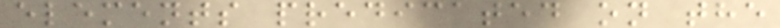elements predicated on the
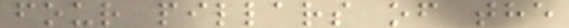four pillars of the
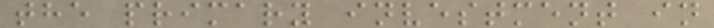the primary investment in
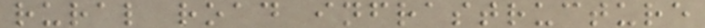rural road infrastructure
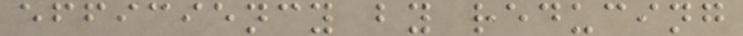efficiency by reducing
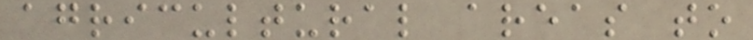agricultural areas to
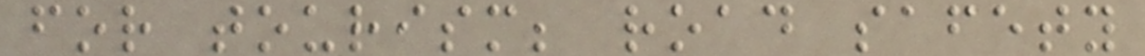for tourism; road safety
